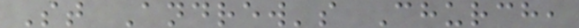St Andrew's Church,
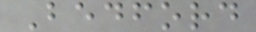Bedford
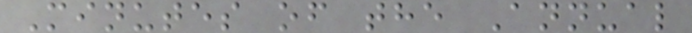Minutes of the Annual
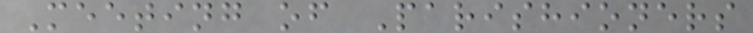Meeting of Parishioners
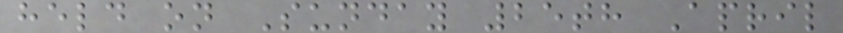held on Sunday 25th April
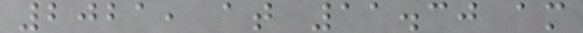2021, at 11.30 am
